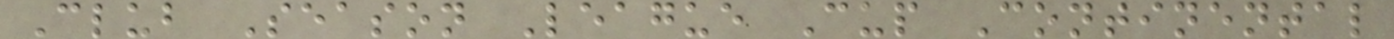Club Season League Cup Continental
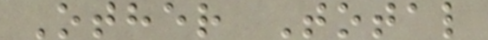Other Total
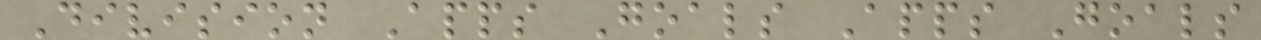Division Apps Goals Apps Goals
